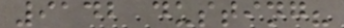9142 dusting?
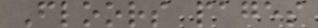Floors pages
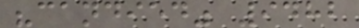"candied" 9482
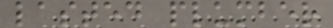lasted plumber
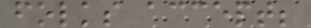folks accept;
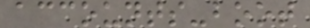accounts-boot
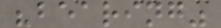"bearing"
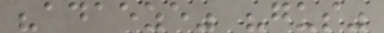"adaeze" "gus"
